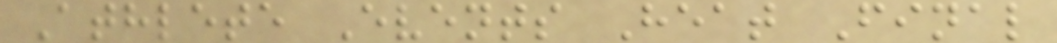Athlete Events Heat Final
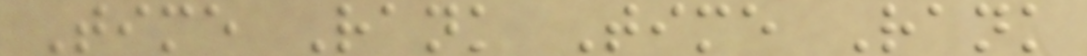Time Rank Time Rank
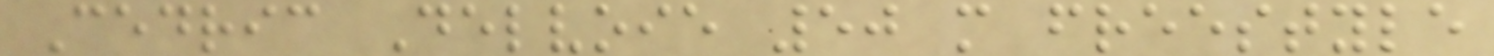Cedric Delvoie 50 m freestyle
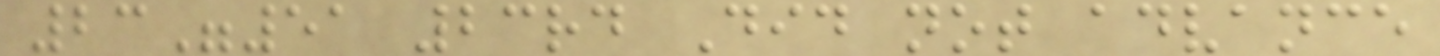23"51 23rd Did not advance
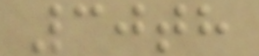30th
